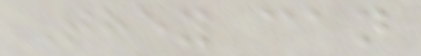They can
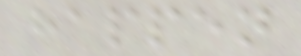happen
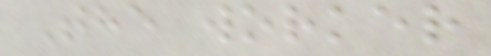The worker
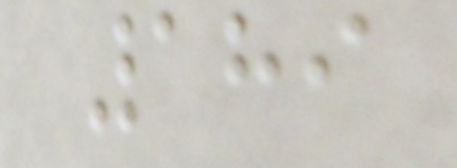189
